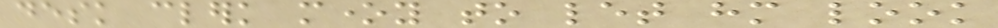desk clerk money to let him look
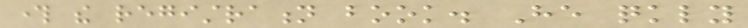through the registration book. He quickly
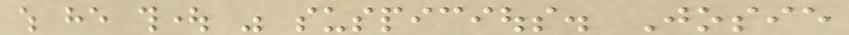which he thought was suspicious. Josie
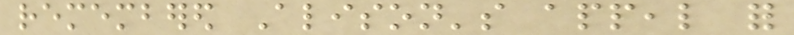remembered Alison's appeal for
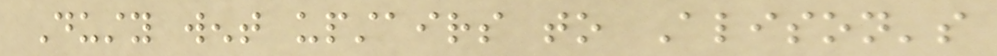Dusty went upstairs to Alison's
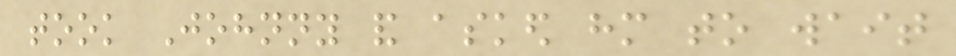took Johnny and asked him to wait
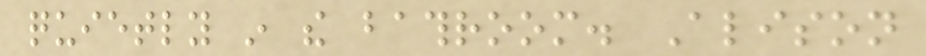quietly in the bathroom. Alison
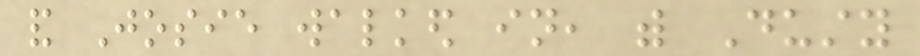and Josie walked in, with Dusty
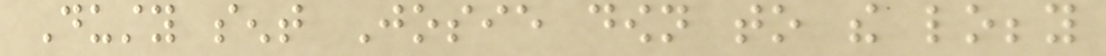Dusty sent Josie down to the lobby
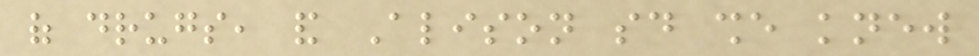of drugs, and Alison said she knew
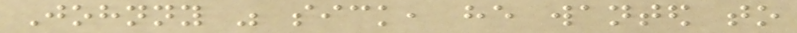Johnny was sick, he wanted to
